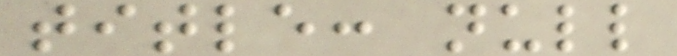title: null
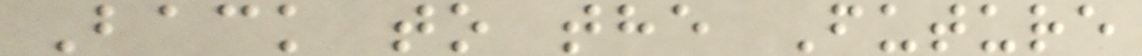Back to the Future
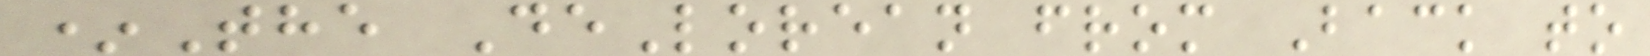*The DeLorean from Back to
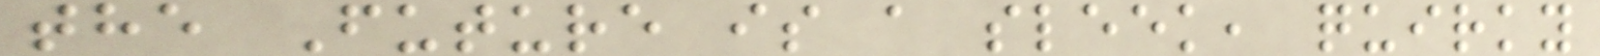the Future is a sleek, quirky
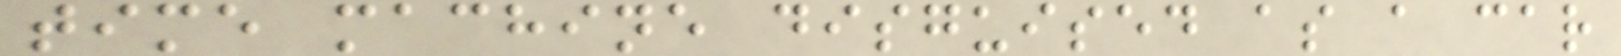time machine disguised as a car
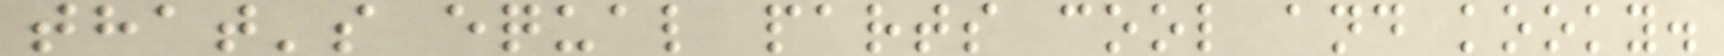that's equal parts cool and kooky.
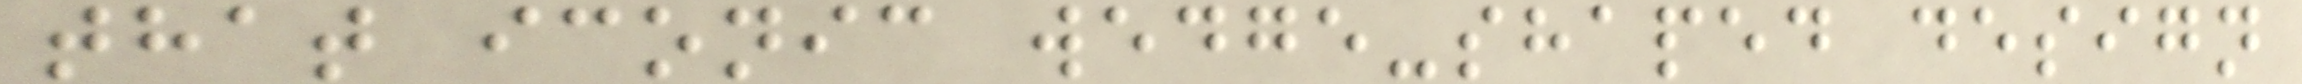that iconic wedge-shaped design
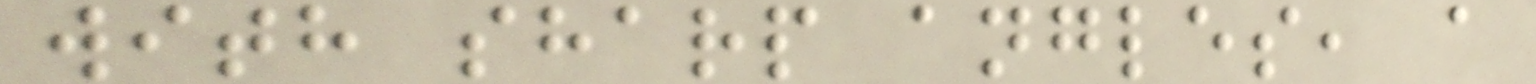with sharp angles, a
